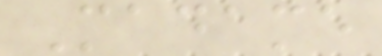Madame
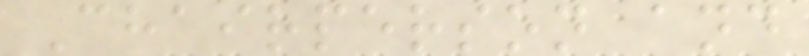Chairperson and
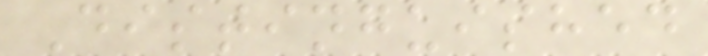Distinguished
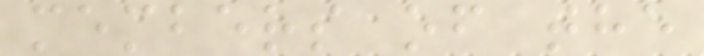members of the
